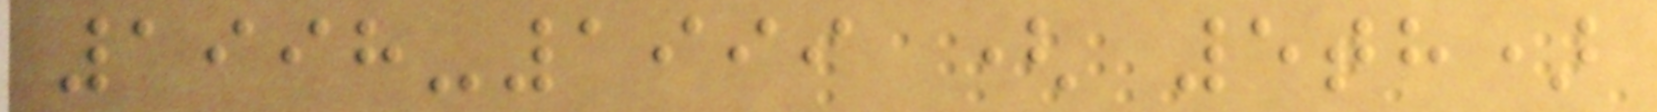1998-1999 ( 5th)
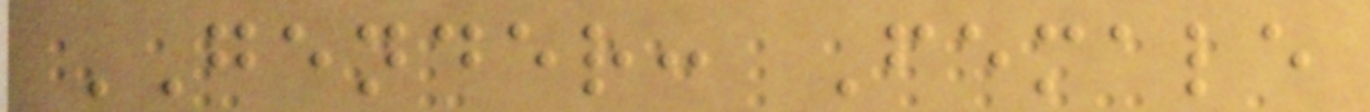GENDER: Female
